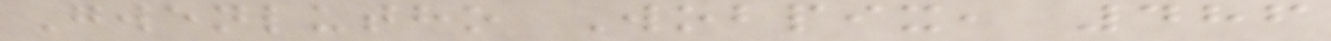Gwenlutho Wobpix, 486
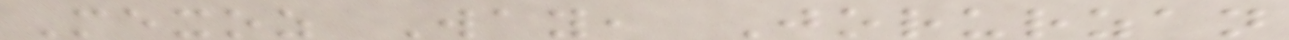Mexoz Way, Jorurzan
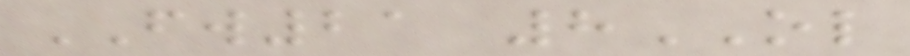FW21 8OL
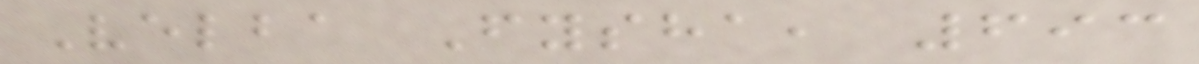Velba Fysha, 693
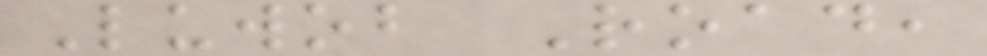Luwob Road,
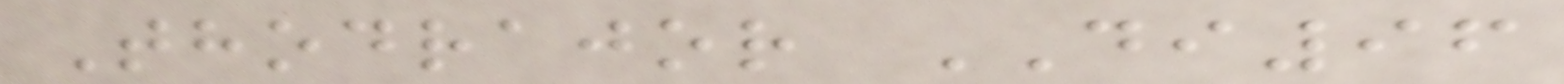Thodrajor DI96
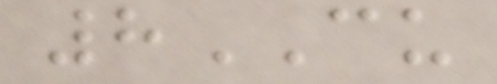8CU
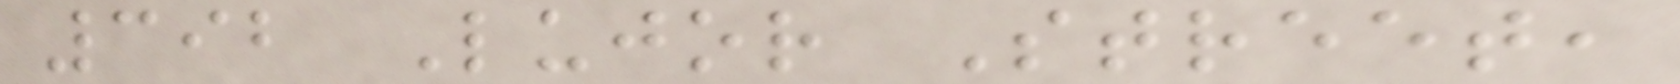392 Lujor Street,
